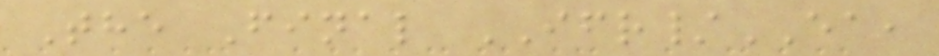The Final IFR/EA,
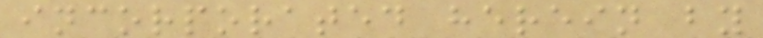incorporated herein by
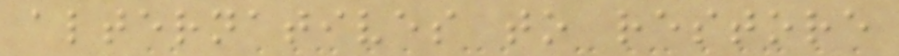alternatives to restore
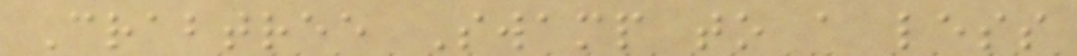Crabtree Swamp to a less
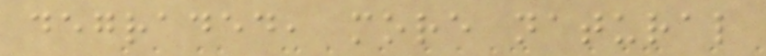degraded, more natural
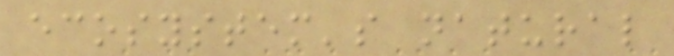ecosystem's natural
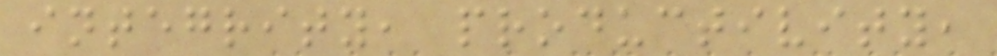integrity, productivity,
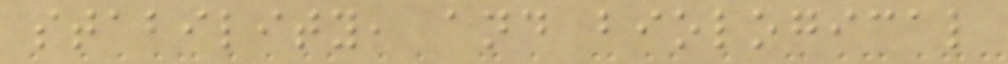stability, and biological
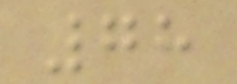78
